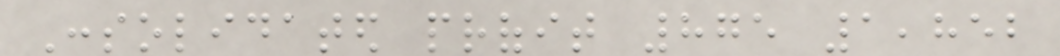Consolidated profit 875 1,852
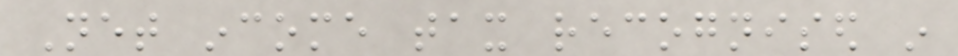Net income tax recognised in
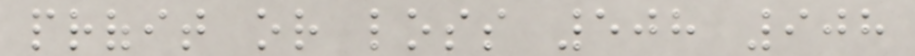profit or loss 508 908
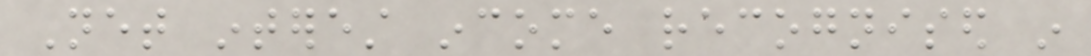Net interest income recognised in
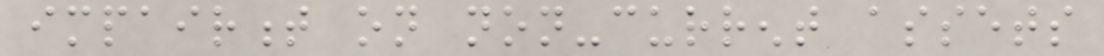impairment on non-current assets
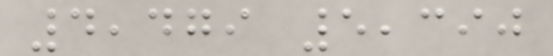4,479 5,390
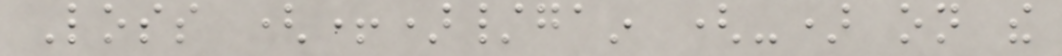Loss (+)/gain (-) on the
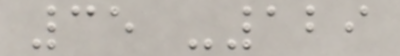35 -129
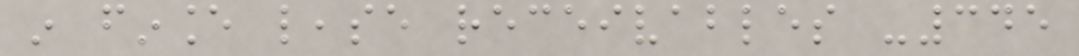in finance lease receivables -345
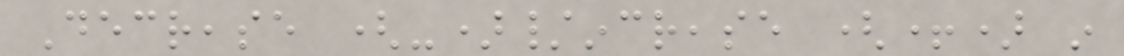Decrease (-)/increase (+) in
